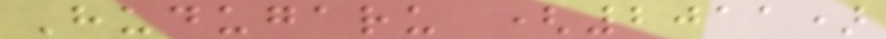Hudugaru (2011)
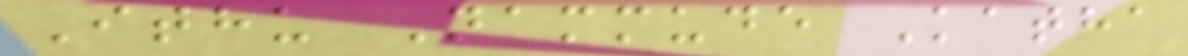Ithu Nammude Katha
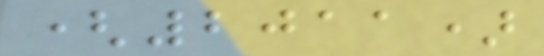(2011)
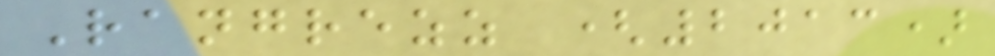Rangrezz (2013)
